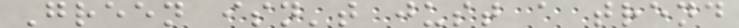Green isn't just a trend
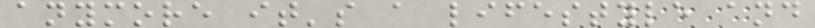anymore it's a lifestyle and
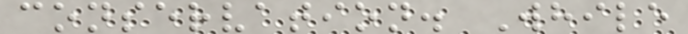conservation. While
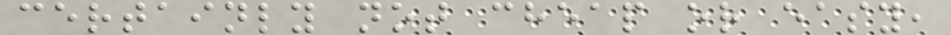certainly not cheap or easy,
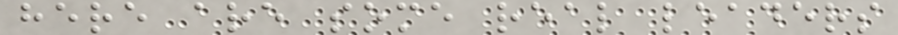here are some real leaders
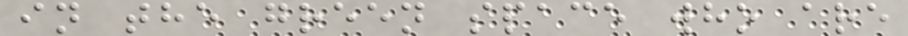in the green space who are
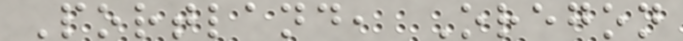Portland, Oregon
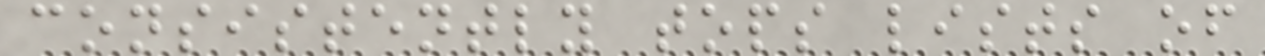consistently tops lists of
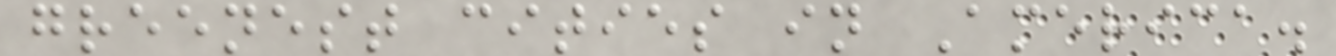greenest cities in America.
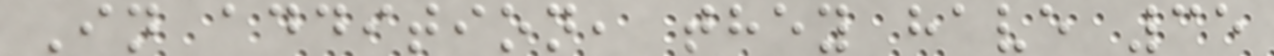In addition, they have 35
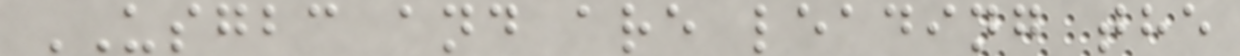USGBC and are leading the
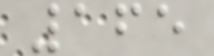165
